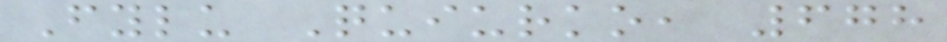Fylu Quiurko, 678
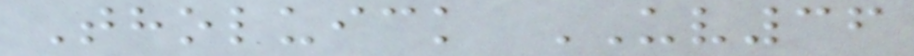Tholuick UV36
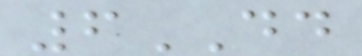6DD
